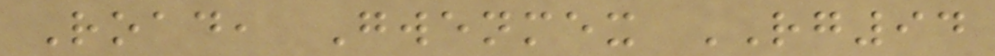Road, Gwenmex RG94
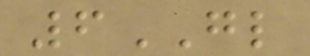6GL
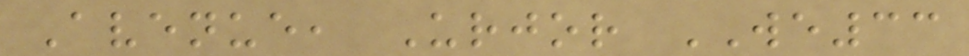Avenue, Urjor WE33
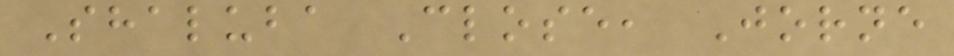Shaluba Close, Jorne
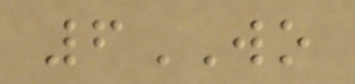6WO
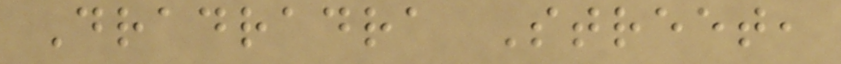Dradradra Street,
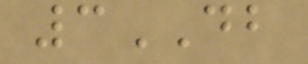3DB
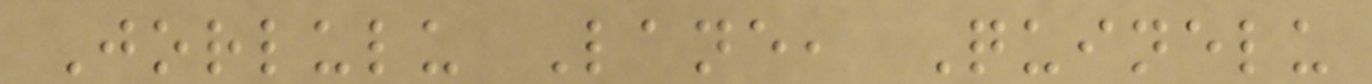Jorlulu Lane, Quinelu
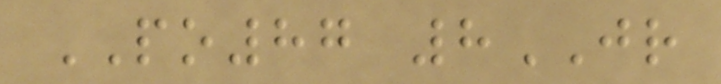PO87 8JR
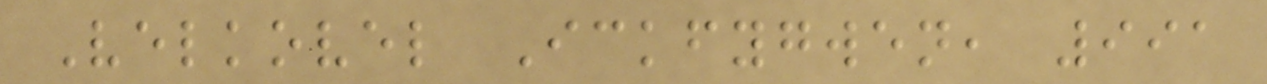Velkovel Ickfygwen, 991
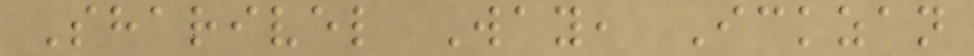Sharivel Way, Ickzan
